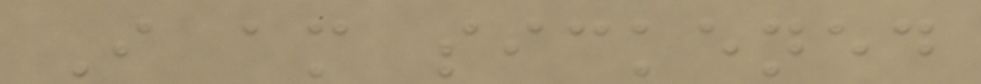I am sickened
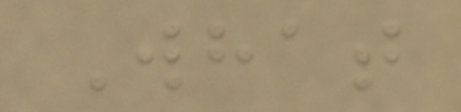What
